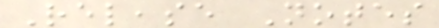Release Notes
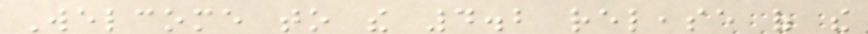Welcome to the 4.2 release of the
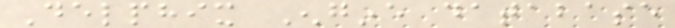Delphix Engine database
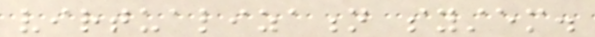virtualization system.
